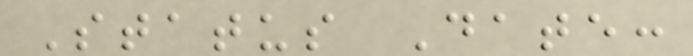Status Date:
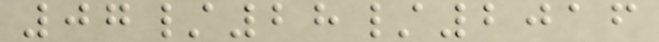07/28/2016
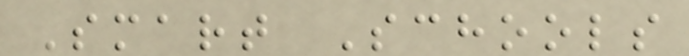Smart Schools
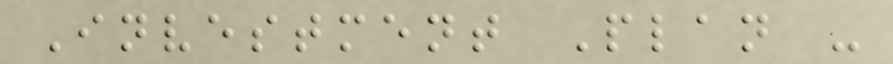Investment Plan -
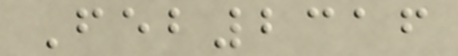Feb2316
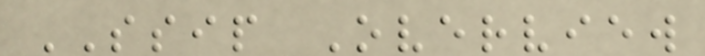SSIP Overview
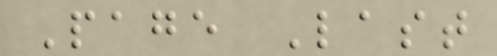Page Last
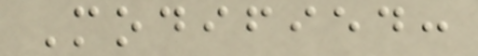Modified:
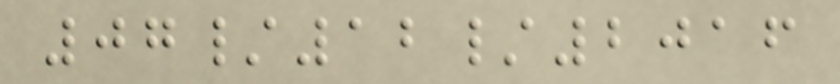07/12/2016
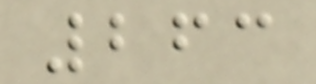263
